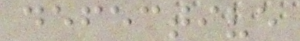defective
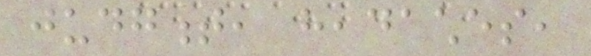judgment, headaches,
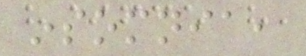insomnia,
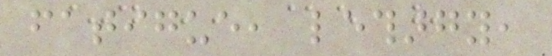fatigue, lethargy,
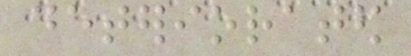deteriorated
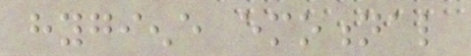hygiene emotional
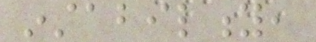instability,
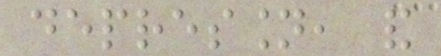depression, and
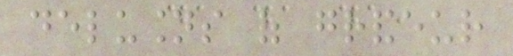delusions of grandeur
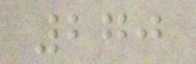270
